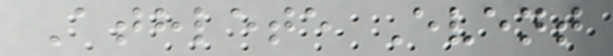Athlete Event
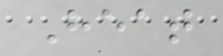Heat
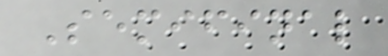Semifinal
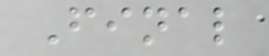Final
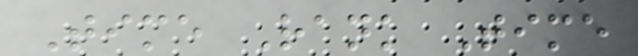Time Rank Time
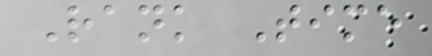Rank Time
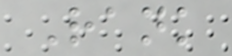Rank
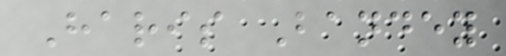Haris Bandey
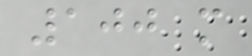100 m
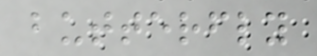butterfly
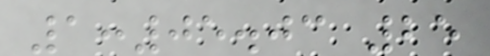1:05.03 25
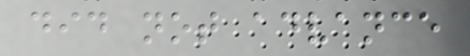did not advance
